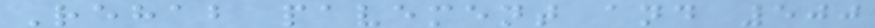Rehab pavement and 500
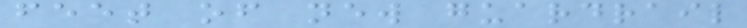feet of new guardrail
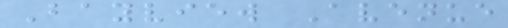Bayview Avenue
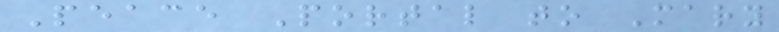Peace Portal to Mary
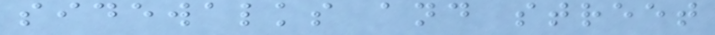sidewalks and street
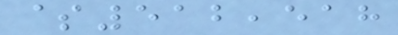$512,518
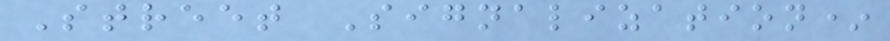Street Signalization*
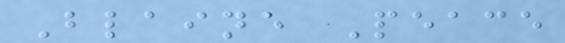Blaine Peace
